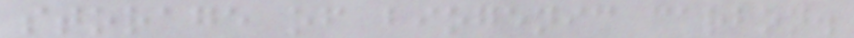storage of biogenic carbon.
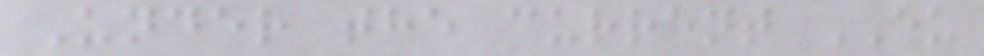Under the current EU
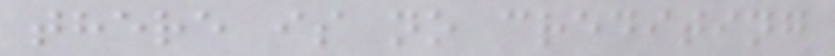there is no crediting
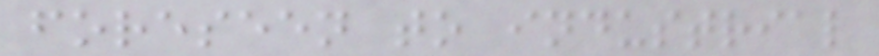foreseen to industrial
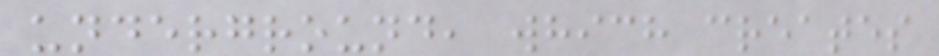underground, which creates
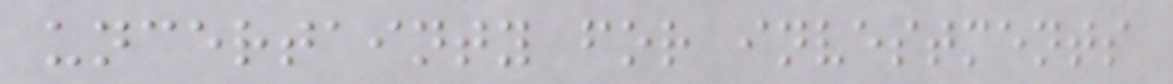uncertainty for investments
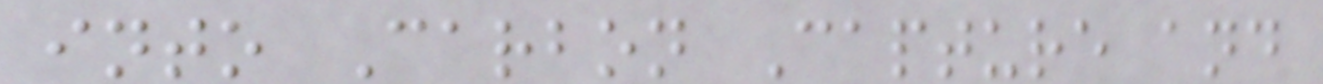into Carbon Capture and
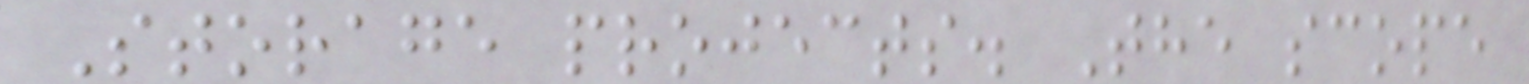Storage projects. The scope
